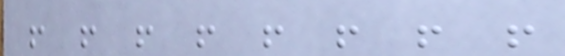! ! ! ! ! ! ! !
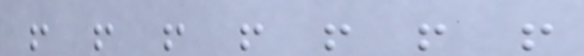! ! ! ! ! ! !
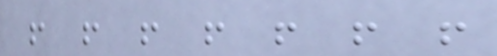! ! ! ! ! ! !
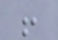!
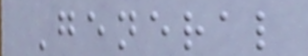General
